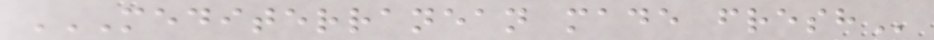MEDITERRANEAN MADE FRESH
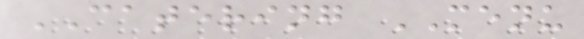CATERING MENU
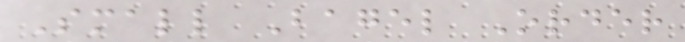Small Bagel Order
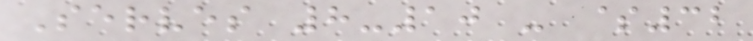Serves 8-10 - $32
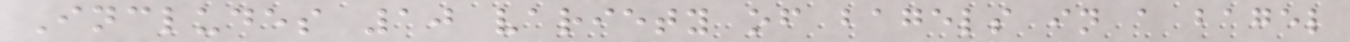Includes 10 variety of bagels in a bagel
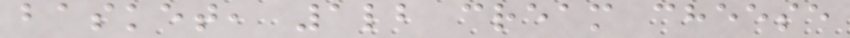basket, 1lb cream cheese
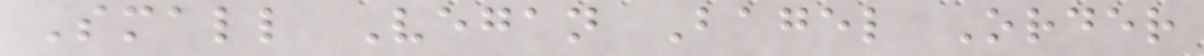Small Vegan Bagel Order
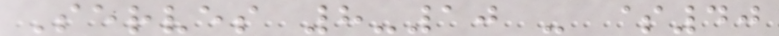Serves 8-10 - $40
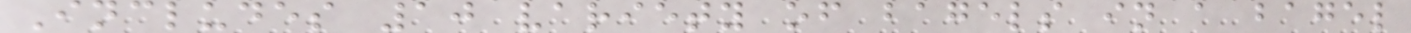Includes 10 variety of bagels in a bagel
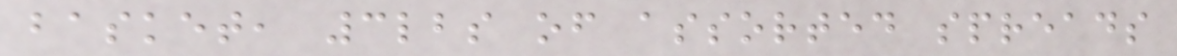basket, 3lbs of assorted spreads
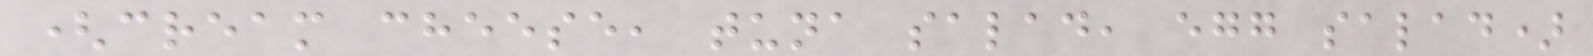(cream cheese, tuna salad, egg salad)
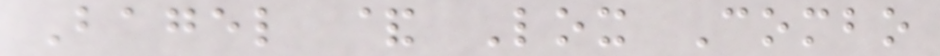Bagel & Lox Combo
